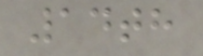14th
